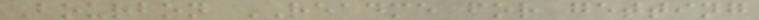Bourbon README for getting
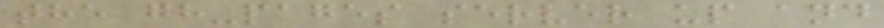the gh-pages server up and
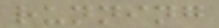running
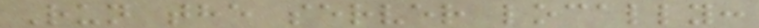Run the server locally:
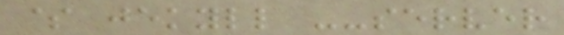$ jekyll --server
